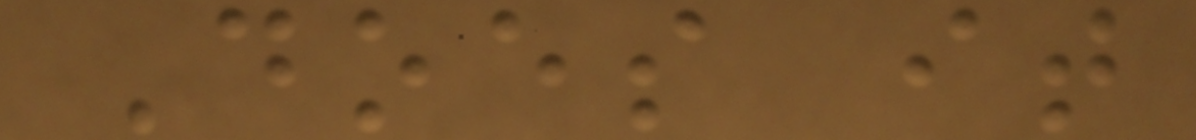Does it
